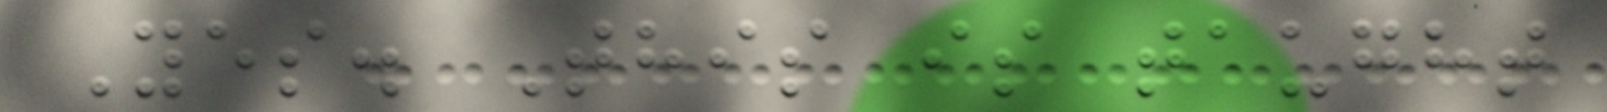Yes. This is taught
